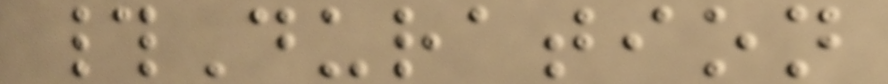#Duration
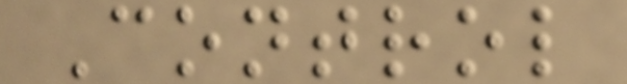Control
